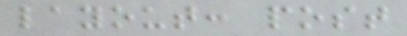layout: post
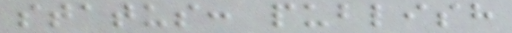status: publish
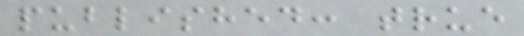published: true
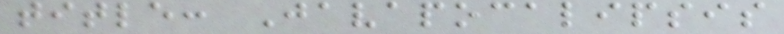title: Javapocalipsis
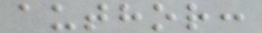author:
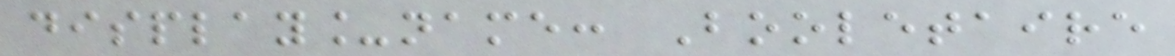display_name: Booletaire
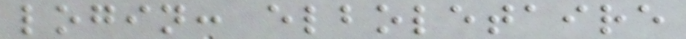login: elboletaire
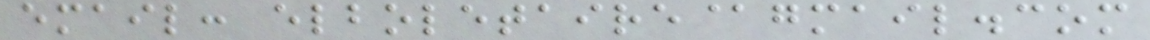email: elboletaire@gmail.com
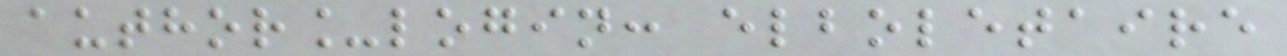author_login: elboletaire
